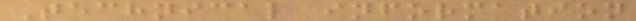Technical information
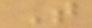T
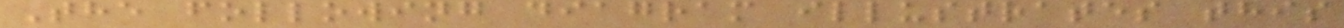The following diagram illustrates this
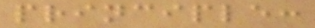principle:
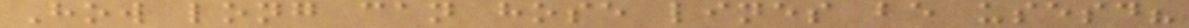How long can hose lines be usesd?
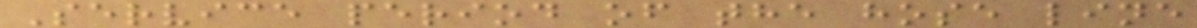Service period of the hose line
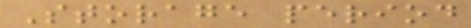Storage period
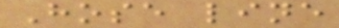Hose line
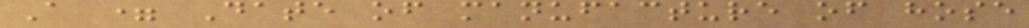A = Date of manufacture of hose
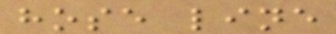hose line
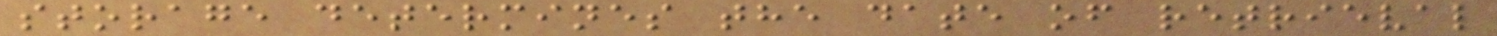storage determines the date of retrieval
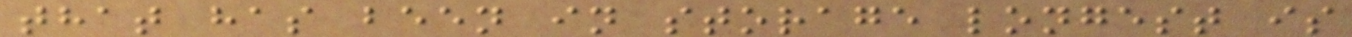that has been in storage longest is
